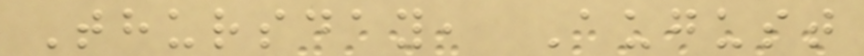Thursday, August
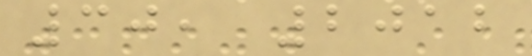30, 2012
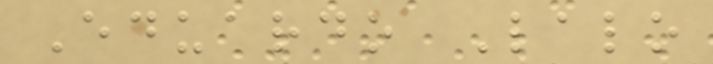Eduardo Lalo
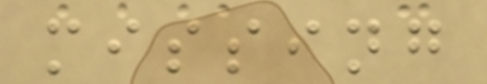missing
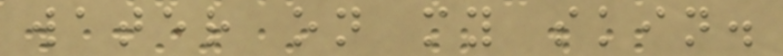water on my skin.
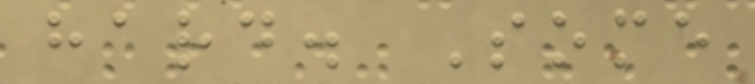hard. Some
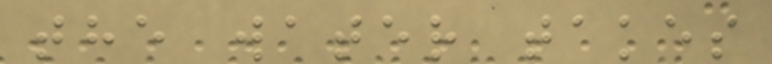the water takes
